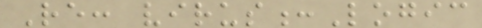Re: virus:Logic
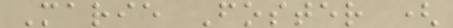Marie Foster (
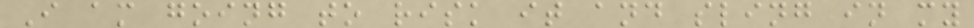I am going to risk it and sling in my
